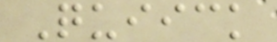Quiick
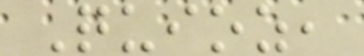Quioz,
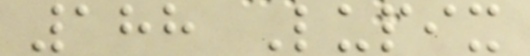188 Lupix
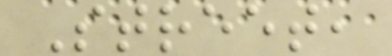Street,
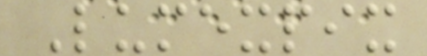Lumexpix
